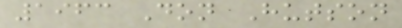1963 Don Hutson
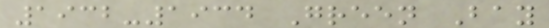1932-1934 Green Bay
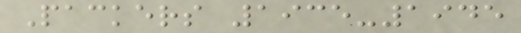Packers 1935-1945
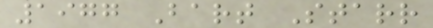1977 Bart Starr
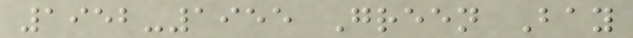1952-1955 Green Bay
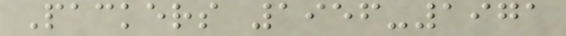Packers 1956-1971
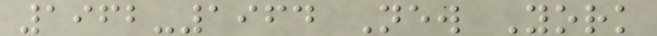1962-1964 New York
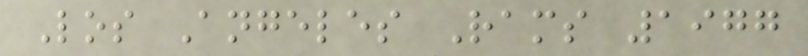Los Angeles Rams 1977
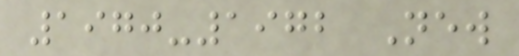1970-1972 New
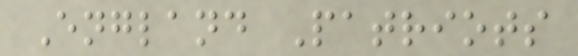England Patriots
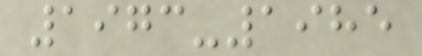1973-1985
